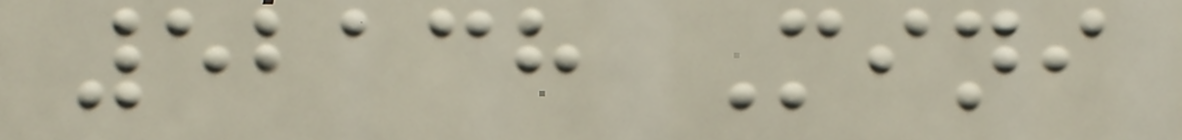52138 Mini
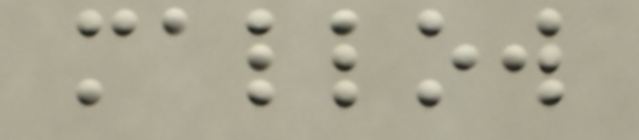mallow
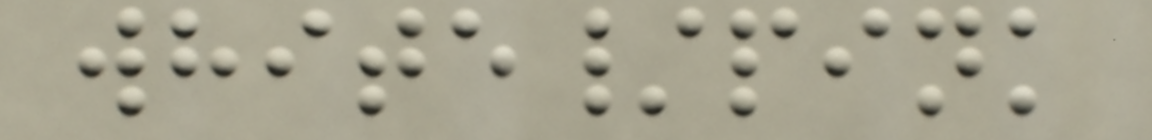white/pink
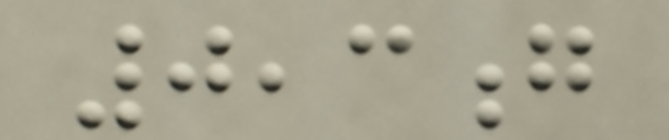0,3g
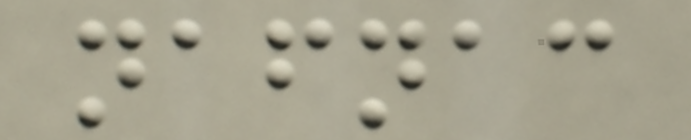nafnac
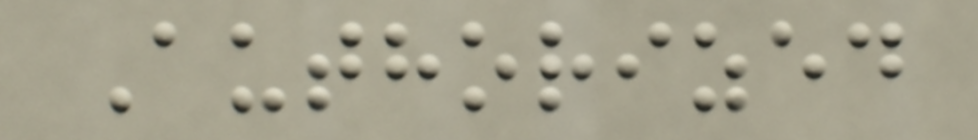Authorized
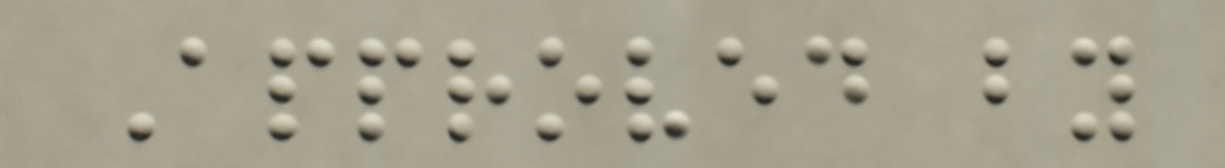Approved by
